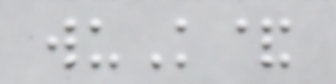wuK&
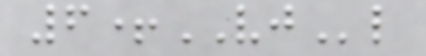6+VJl
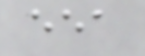eea
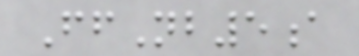FfNb5a
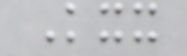Kxx
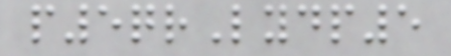p5qrLydp5
